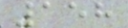158
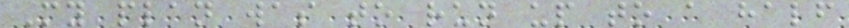My plan was to run up to a half
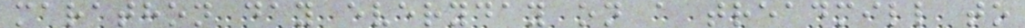marathon day everyday on a treadmill to
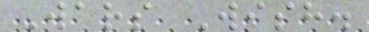Wars Wish.
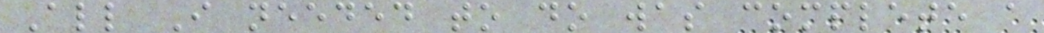All I needed to do was complete a
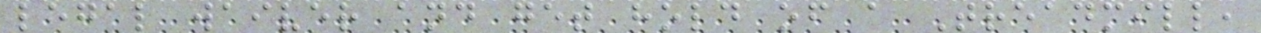legal waiver and get hold of a Treadmill,
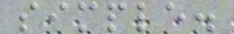simple.
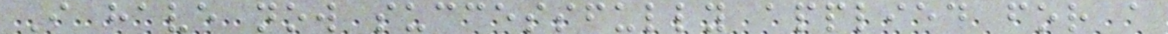I have now successfully applied for a
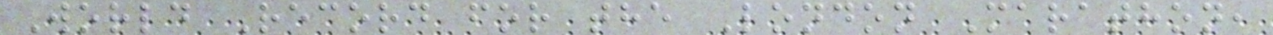World Record for the London Marathon,
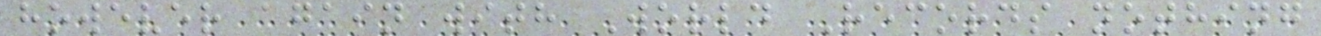however again with World Records nothing
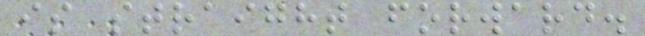is straight forward.
